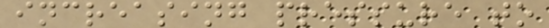increasing pressure to
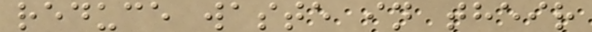reduce waste in their
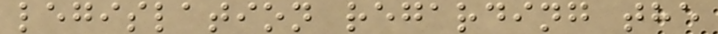legislation regarding the
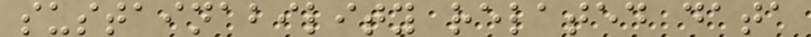sustainability related data
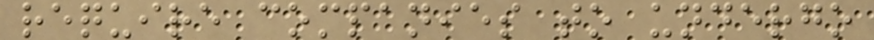require companies to undergo
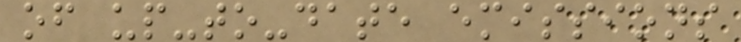of up-to-date emissions
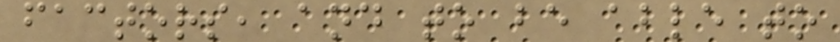factors, and to be able to
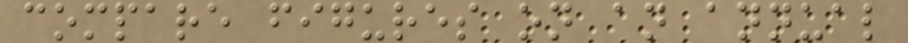compare figures on an annual
